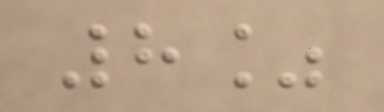8%
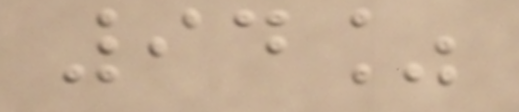94%
